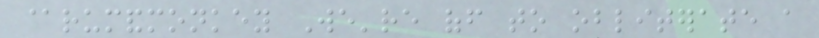@rumandmonkey We're off to obliterate a
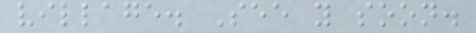village. See you soon.
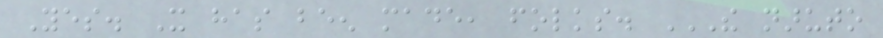Yes. It has been made, folks. THE NARUTO
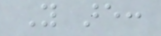You are:
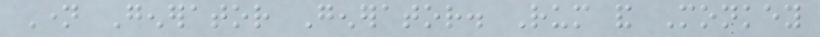Name Generator Generator. Rum and Monkey
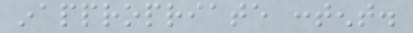inappropriate content.
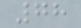78
